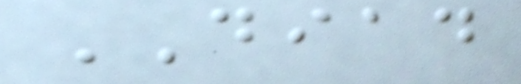DIAD
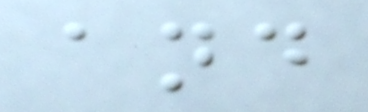and
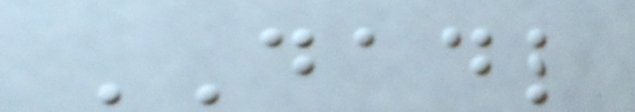DADL
